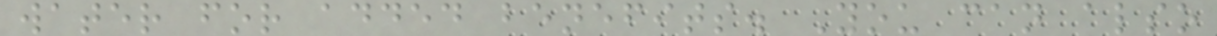water for added benefits. You can also
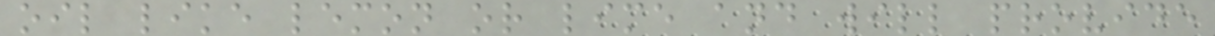oil like lemon or lime and will provide
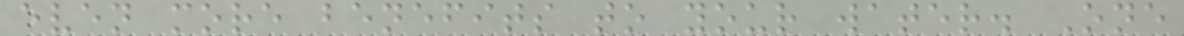even more benefits to your water. One
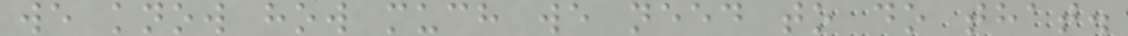we know how much we need to do that.
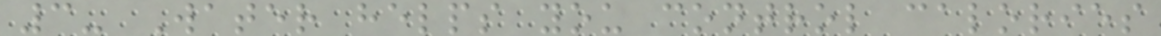3- Water helps you control calories
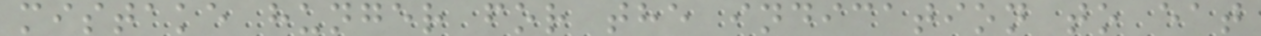mistake hunger for the indication to eat
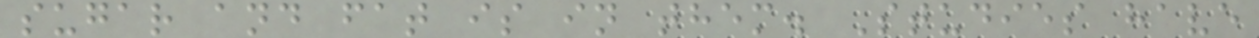sugar and fat is in them. Studies have
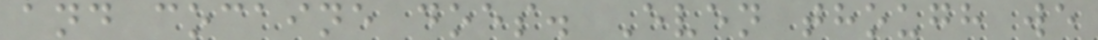and cocaine does. Even though we
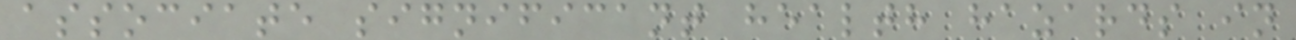associate significant health hazards in
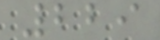229
